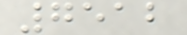7512
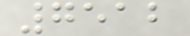7512
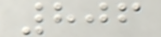806
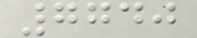7740
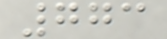773
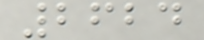2624
